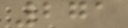271
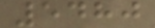5480
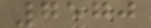7570
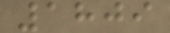1809
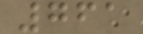761
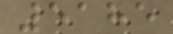5185
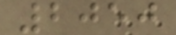2050
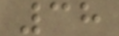38
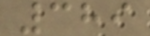389
